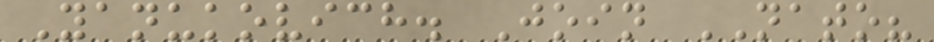Yanukovich. Join NATO?
